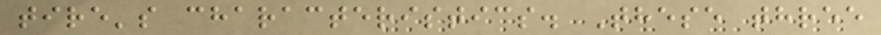tire's characteristics. These three
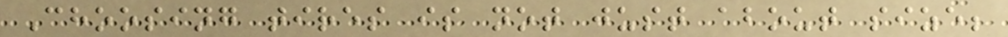Choosing tires is not just about size;
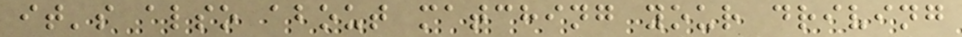it's also about matching your driving
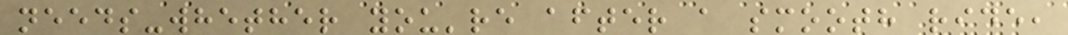needs-whether you're after a smooth ride,
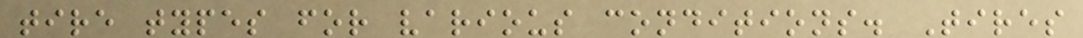tire types for various conditions. Tires
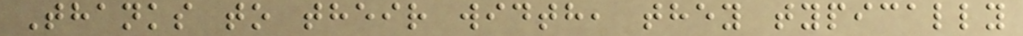Thanks to their width, they typically
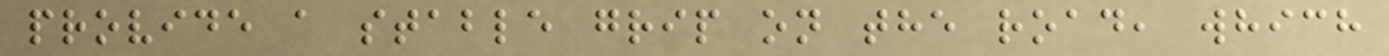provide a stable grip on the road, which
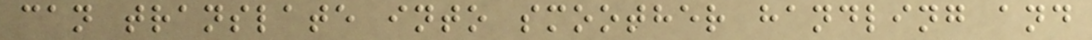can translate into smoother handling and
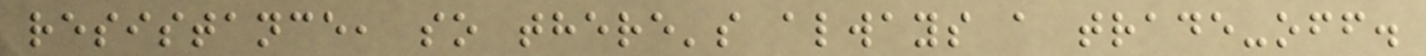resistance, so there's always a trade-off.
